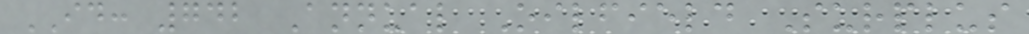ID: 742 Annual Oilfield Surplus
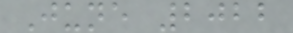June 2022
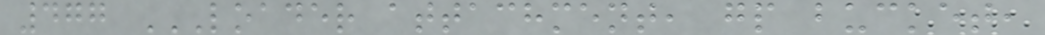477 LOADER ATTACHMENT, GP BUCKET,
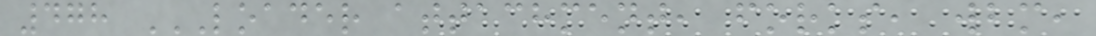478 LOADER ATTACHMENT, FORKS, WBM,
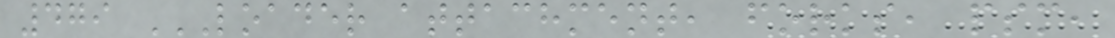479 LOADER ATTACHMENT, FORKS, PSM,
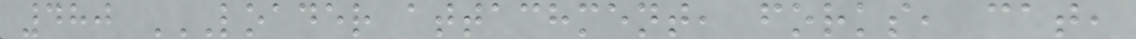480 LOADER ATTACHMENT, FORKS, CAT,
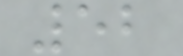52
